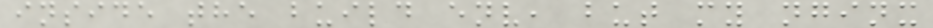inside the build env, but my nginx
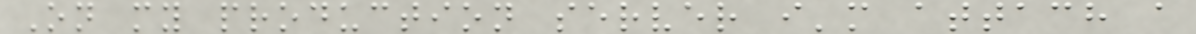On my production server i'm attach a
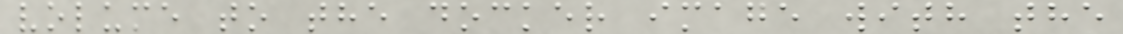volume to the docker image with the
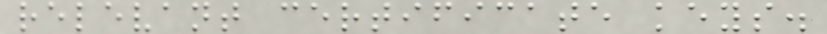relevant certificate keys.
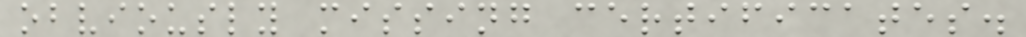obviously missing certificates.
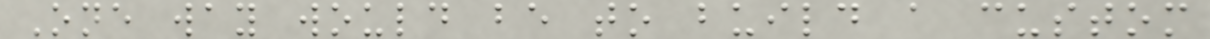One way would be to build a custom
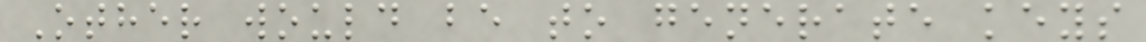Other would be to generate keys
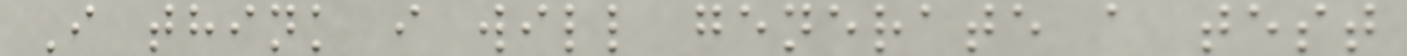I think i will generate a test
